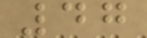47
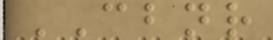CBNR
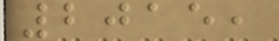2015,
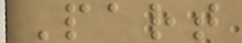Part
